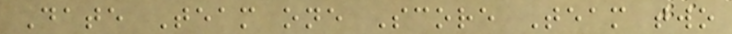Date Team one Score Team two
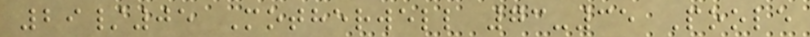29/05 Motherwell 73-35 Poole
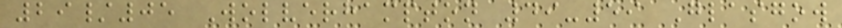29/05 Wolverhampton 49-59 Glasgow
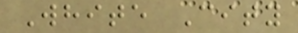White City
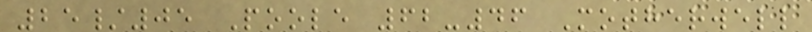25/05 Poole 62-46 Motherwell
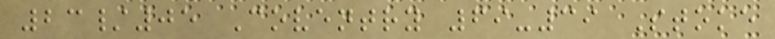23/05 Coventry 69-39 Stoke
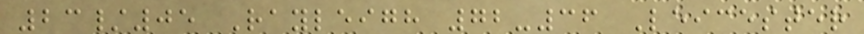23/05 Rayleigh 72-36 Leicester
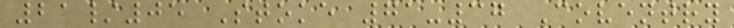21/05 Stoke 71-37 Coventry
